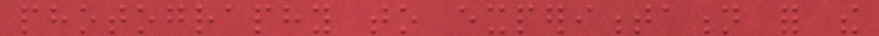photography to experimentation for the
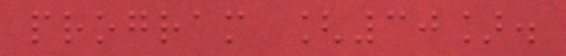program [30].
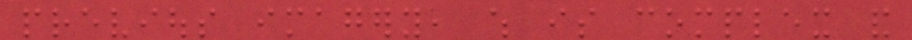previous imagery, which is complex and
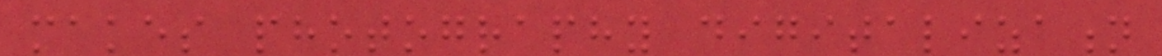makes photography digitalization
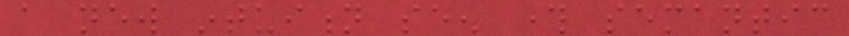a new intuition seen through semantic
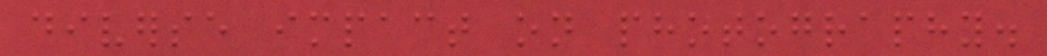diverse impact on photography.
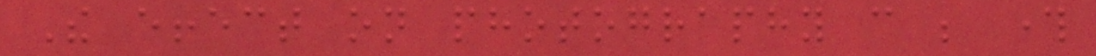The effect on photography can be through
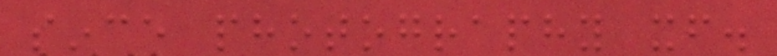since photography itself.
